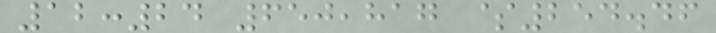12:24 650,817 $254.46
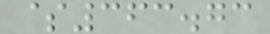$363.73
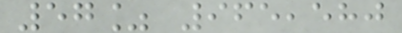57% 965,580
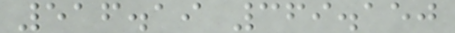516.19 369.150
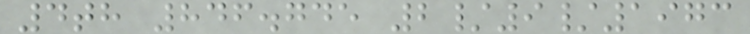4th 846.745 2/9/1973
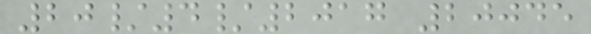20/4/2017 20045
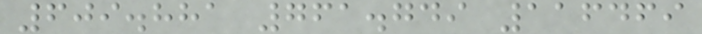609.881 761.749 116469
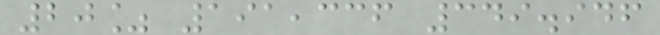20% 191,336 349.946
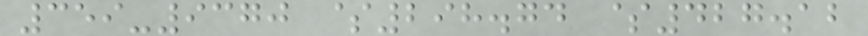359-9370 $298.74 $427.12
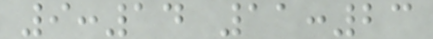9:14 11:23
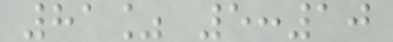81% 5:10
